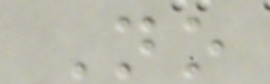No
